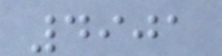4901
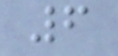6
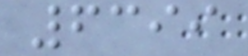6399
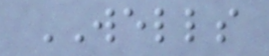WELLS
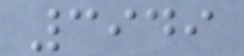3949
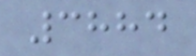3884
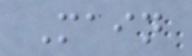Main
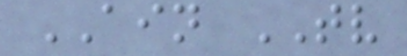AIN TV
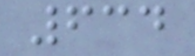634
